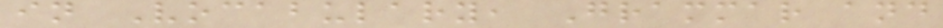in Vocabulary, Grammar and
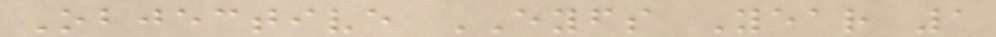Objective EYFS Year 1
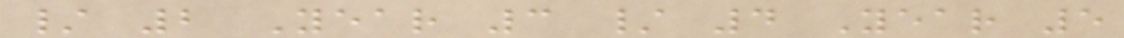/ 2 Year 3 / 4 Year 5
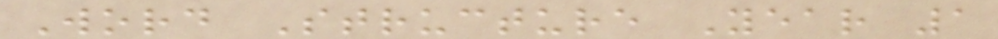Word Structure Year 1
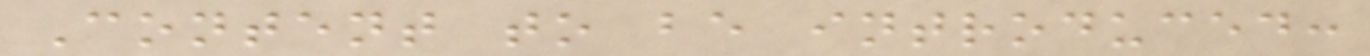Content to be introduced:
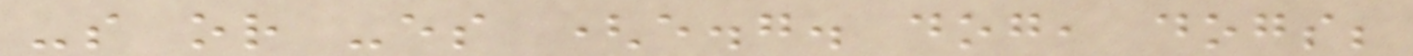-s or -es (e.g. dog, dogs;
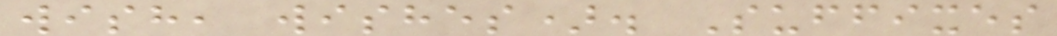wish, wishes). Suffixes
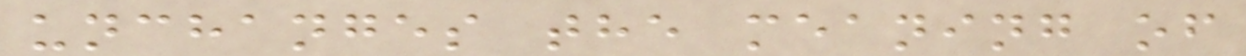unchanges the meaning of
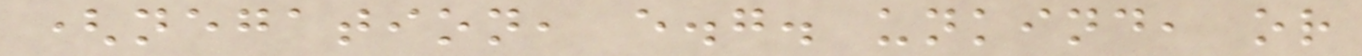(negation, e.g. unkind, or
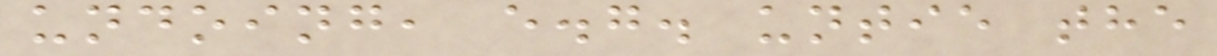undoing, e.g. untie the
